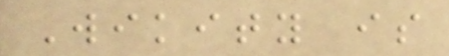Wikity is
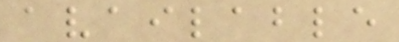available
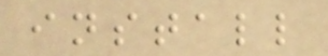install
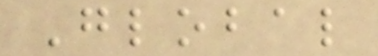Global
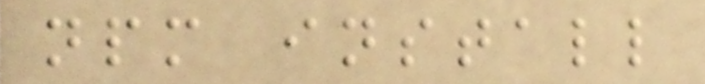npm install
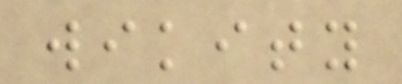wikity
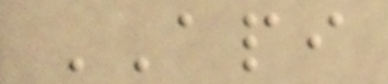API
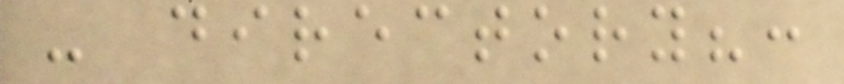- directory?:
